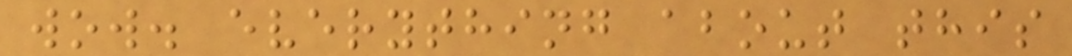wow. everything about this
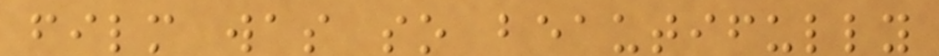film was so beautifully
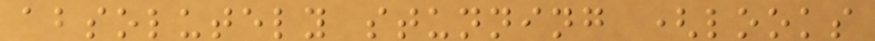absolutely stunning (looks
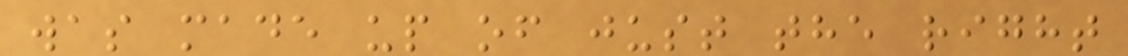was made up of just the right
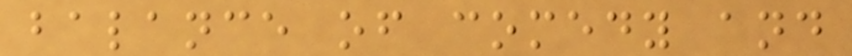balance of comedy and
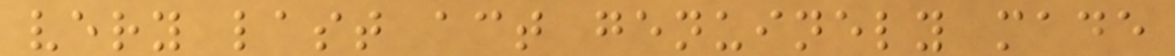very last act genuinely made
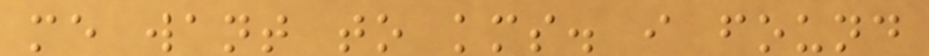me want to kms. i found
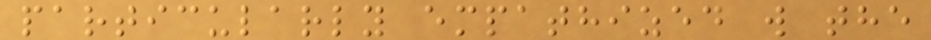particularly empathized w the
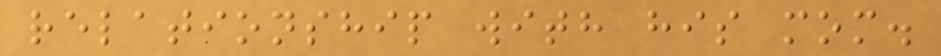relationship with his mom.
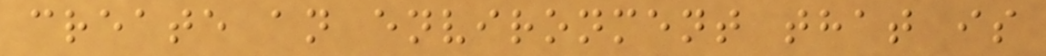create an environment that is
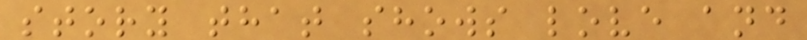story that shows love and
